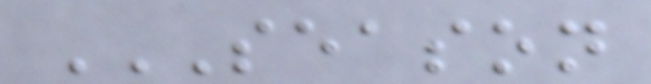SEASON
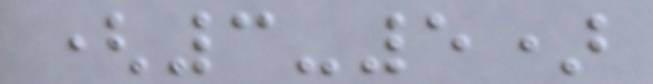(3-5)
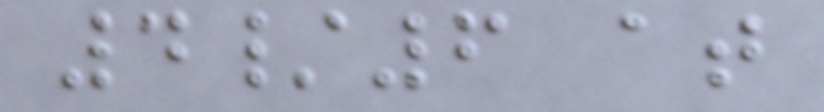4/6 at
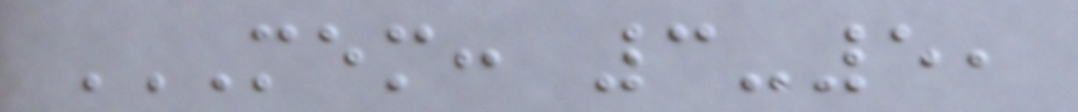MEM: 3-5,
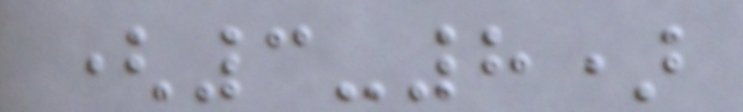(3-8)
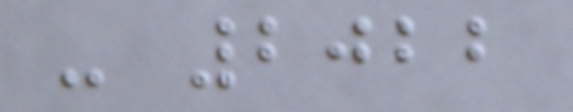- 2022
